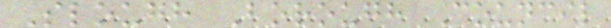Slough Borough Council
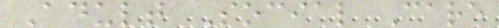Adult Social Care
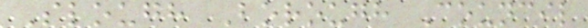Slough Borough Council
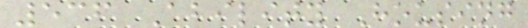536 Ability Housing
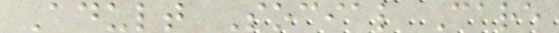Adult Social Care
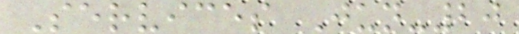Services Jun-20
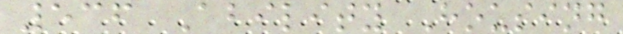536 Ability Housing
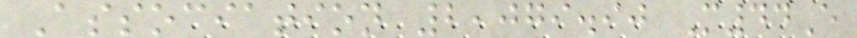Association 2,079.90 M44E
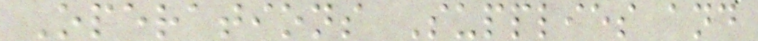Operations Supplies and
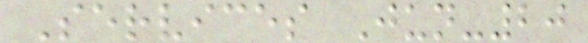Services Jun-20
